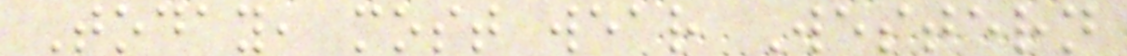Today, most wear Western
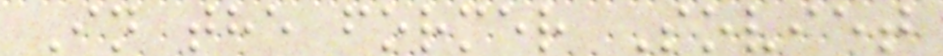In the former Soviet
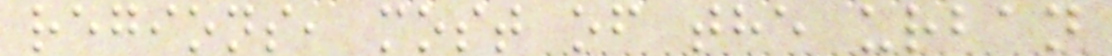regions, most of the urban
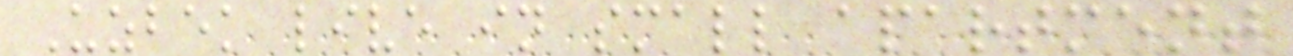Uzbek live in small apartment
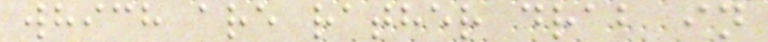which are rather drab in
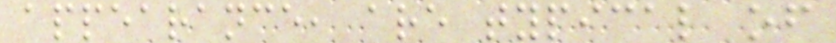appearance, are typical of
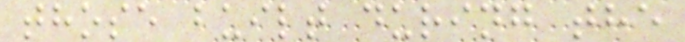those built during the
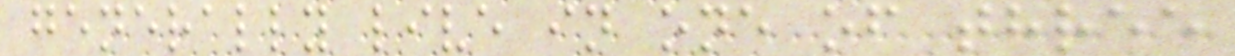generally live in one of three
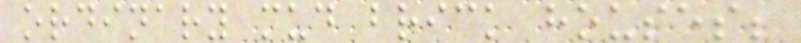ordinary mud brick houses;
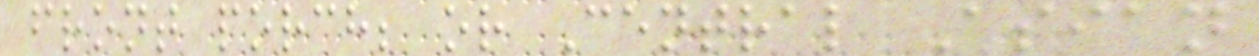front porch; or Central Asian
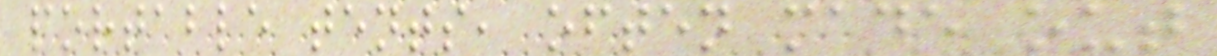portable tents, often made out
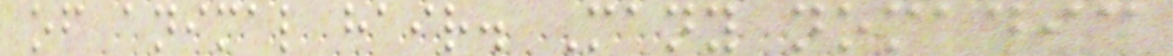of animal hair. Many nomadic
